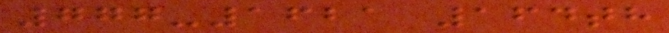777-1621 164th
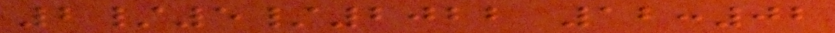2/5/2022 12:02
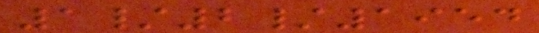1/2/1954
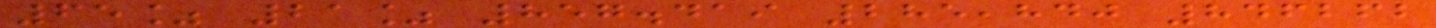65% 21% 857.419 285,840 846262
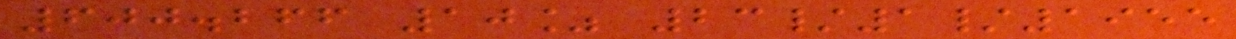600.266 10% 23/1/1955
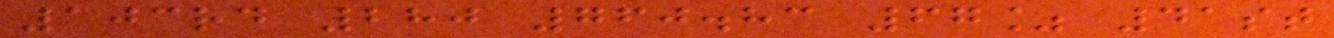103rd 280 760.83 67% 41st
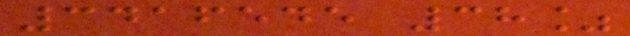3416545 38%
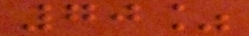70%
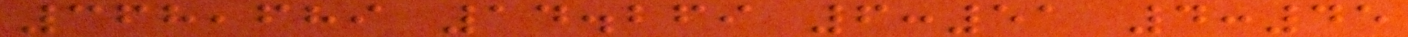368,689 14.269 6:51 4:45
